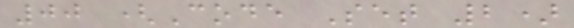00 (Code Set 2)
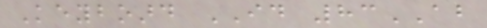Keyboard ID 83AB
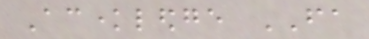Acknowledge FA
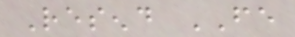Resend FE
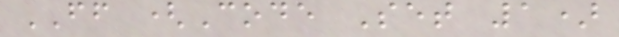FF (Code Set 1)
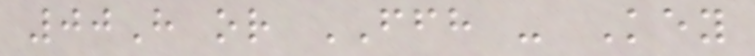00H or FFH - Key
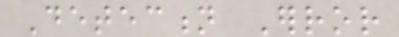Detection Error
